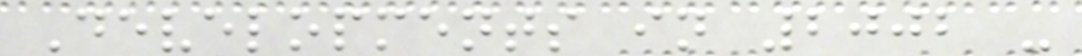Developments in 2002 -
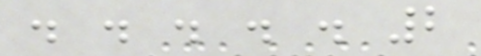. . . . . 2
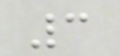3
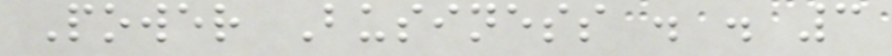Power Business . . 3
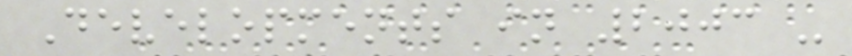Developments in 2003 -
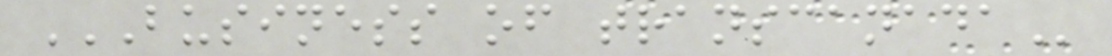BUSINESS OF TRANSCANADA
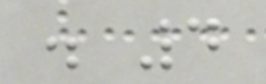. 4
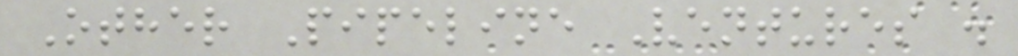Other Pipeline Ventures .
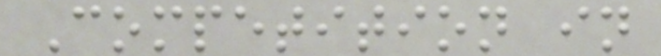Competition in
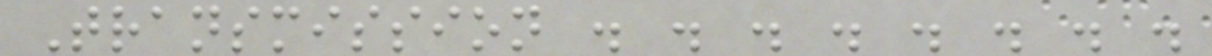Transmission . . . . . . . .
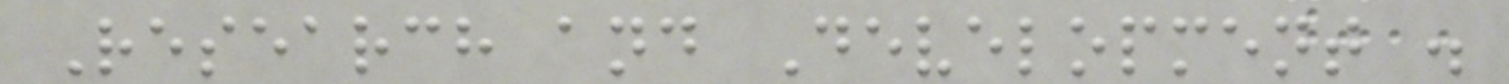Research and Development .
